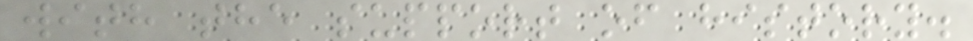with the support of history.
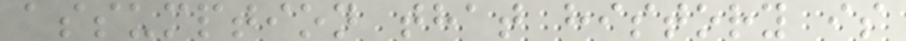assumption that history is
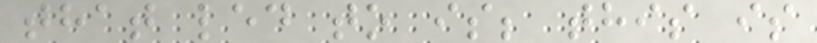that led to is; this is
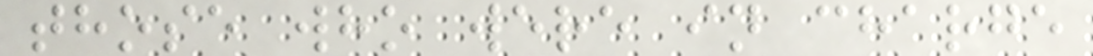those who were in charge
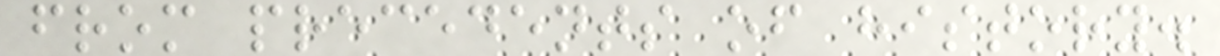from precedents of history.
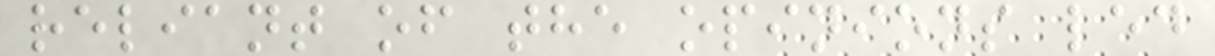reliant of the opinions led
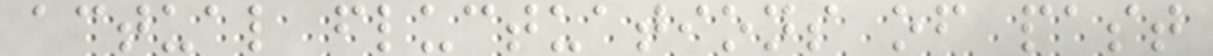actual fluctuations of past
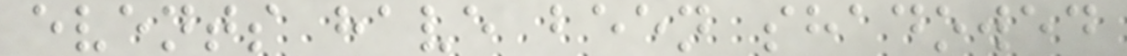events have been shadowed
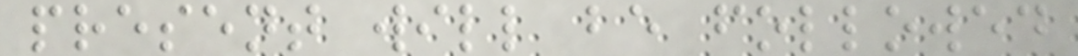present will be followed
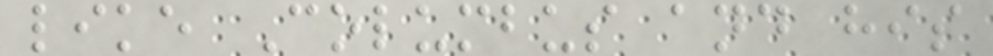like Columbus and his
